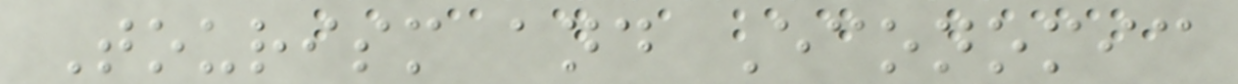Tourism and Economic
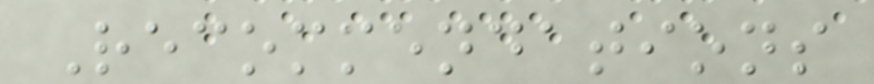Recommendations
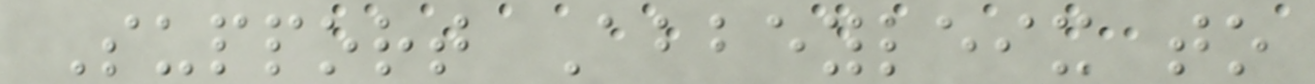Support Abbeyleix to
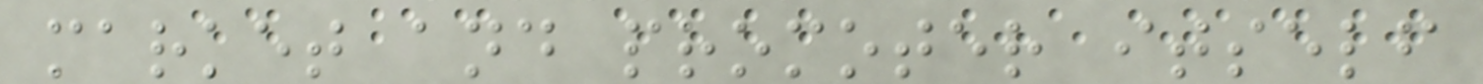market and promoter itself
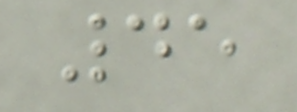45
